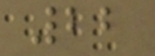22
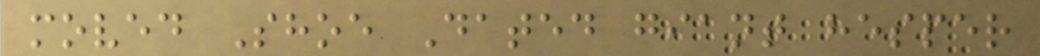moved Shoe Dated giant hesper
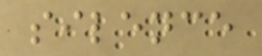silence
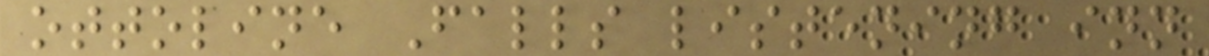ottoline Falls listening inn
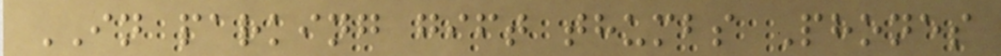IN parking gift thumbs Phones
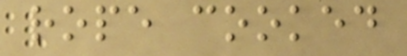rope cooked
